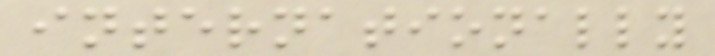internationally
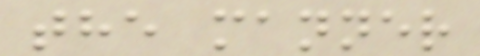the manner
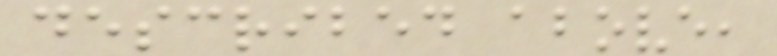described above,
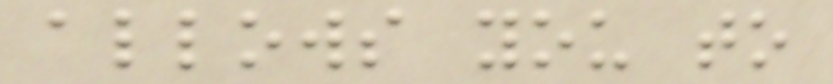allows you to
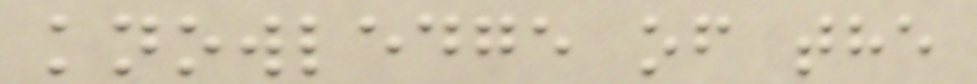knowledge of the
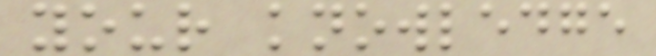your knowledge
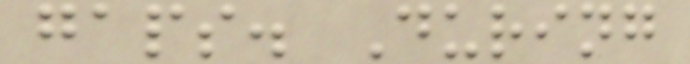gaps. During
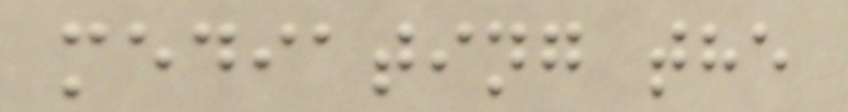mediating the
